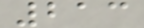213
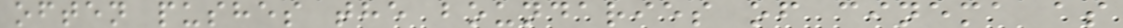often pushes the boundaries of cinema as
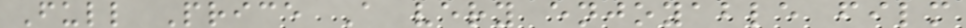Full Price A very enjoyable film
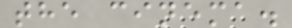the cinema.
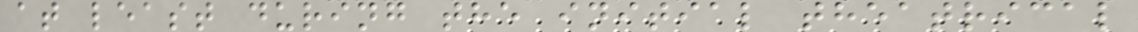at least during the initial theatrical
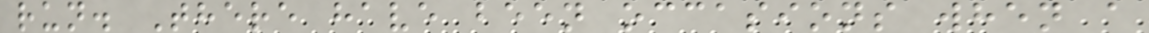run. There have been occasions when a
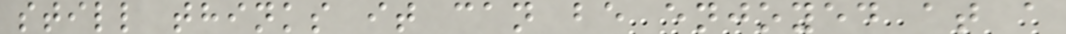still thinks it can be enjoyed at a
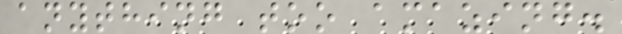anything too amazing.
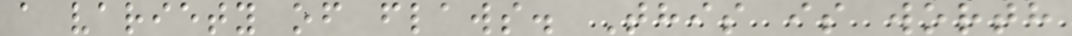a variety of flaws. This is worth
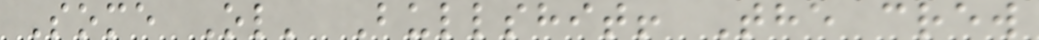Some Ol' Bullshit! The crew
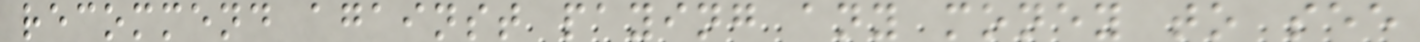recommend against paying any money to see
